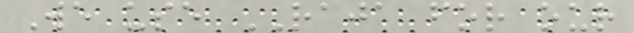We use RAJA for our
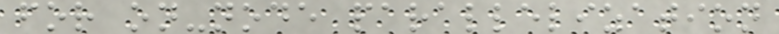for on-node parallelization
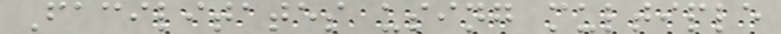Facilitates using multiple
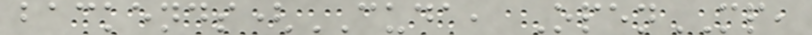backends(CUDA, OpenMP,
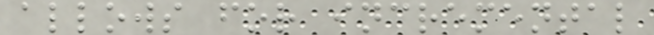allows for incremental
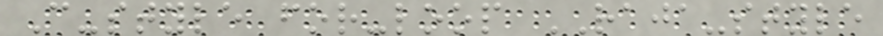C-style for-loop RAJA-style
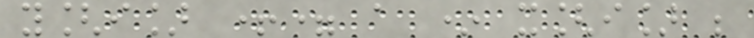y[i] += a * x[i] ;
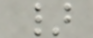}
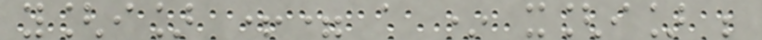y[i] += a * x[i] ;
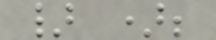} );
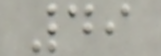49
